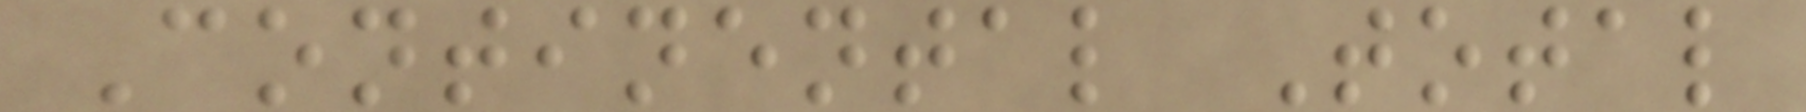Continental Total
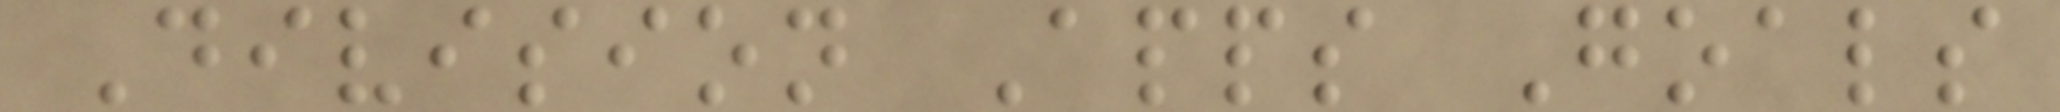Division Apps Goals
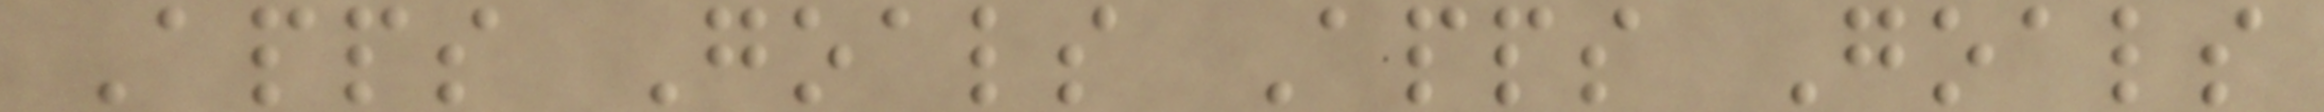Apps Goals Apps Goals
